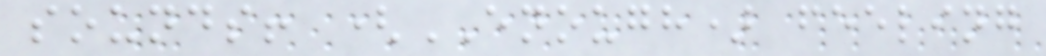sounds! (ENOUGH) feeling
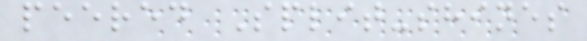peered Split-shines
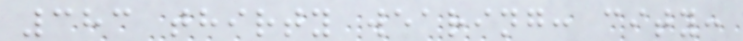383 thirty wearing: city:
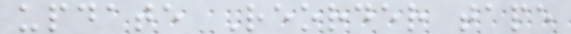update Reorder tape
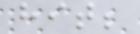hit;
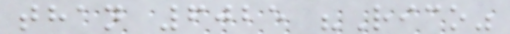than 6025 "Rico"
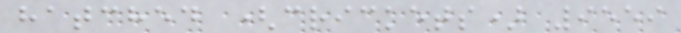hatched (crickets) 9559
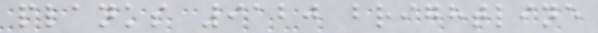planks 9120 brightline
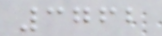3762
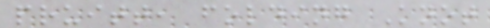pruitt, folding Knot
